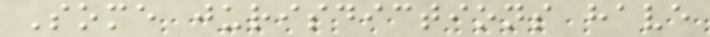Some jurisdictions have
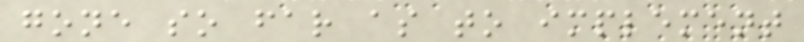gone so far as to implement
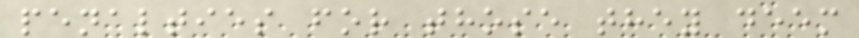penalties for those they deem
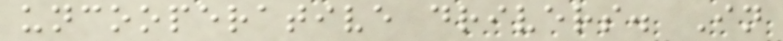uncooperative drivers. In
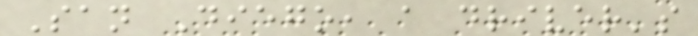San Diego, a driver's
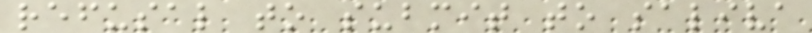refusal to submit to saliva
